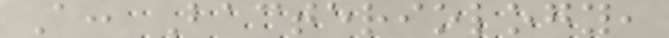A: Bacteriology,
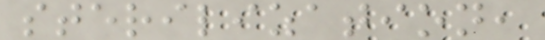sterilization,
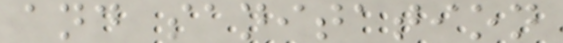and sanitation
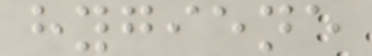hygiene
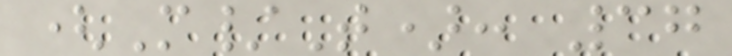(M/T): 37
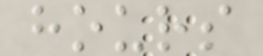hours
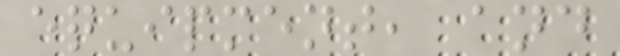equipment, and
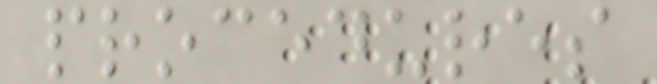procedures
